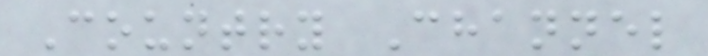Country Channel
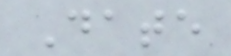Date
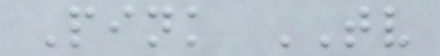Pink TV
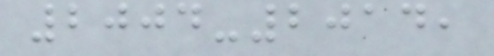2004-2014,
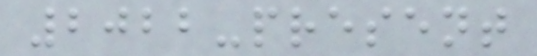2022-present
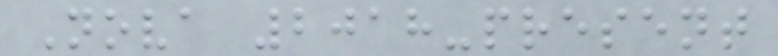Nova 2018-present
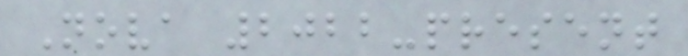Nova 2022-present
